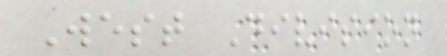West Division
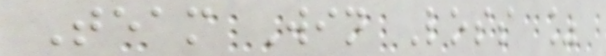Team Win Loss %
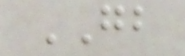GB
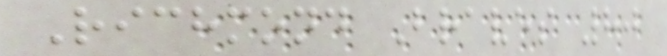Richmond Braves 80
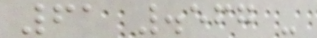61 .567 -
